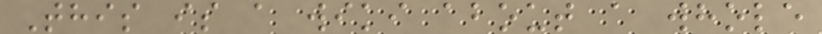This is a wiki about a whole
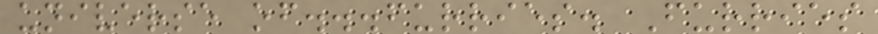universe of...furries. Furries
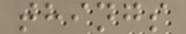things
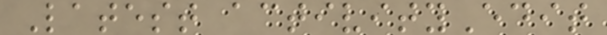Latest activityEdit
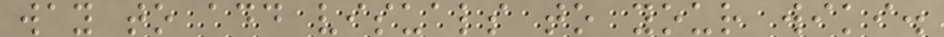way to add visuals to your wiki.
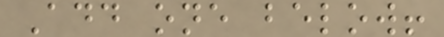Add one below!
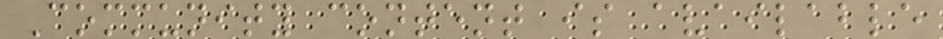Community content is available
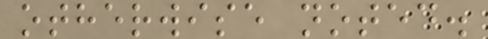otherwise noted.
